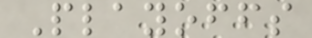Playoffs
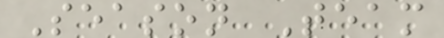Season Team
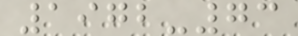1972-73
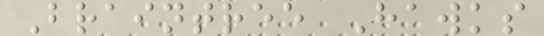Braintree Hawks
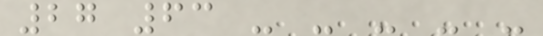27 63 - - - - -
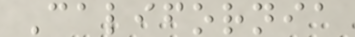California
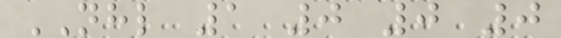NHL 1 0 0 0
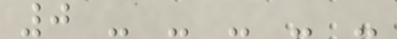0 - - - - -
